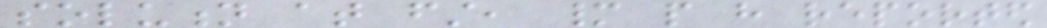solution at first, many people have reported
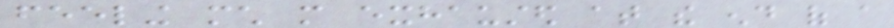feeling much more exhausted at the end of a
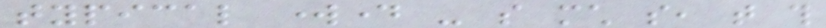typical workday - so much so, that this
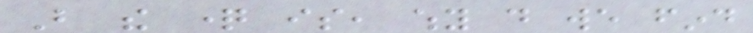But the question is, why do we find
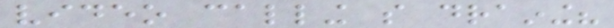video calling so draining?
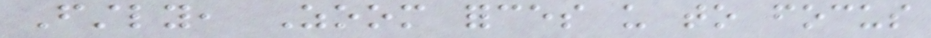Firstly, Zoom forces us to focus
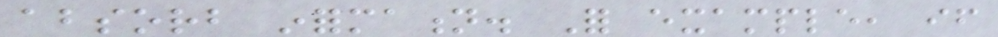absorb information. For example, if
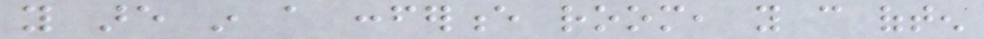you are in a conference room, you can often
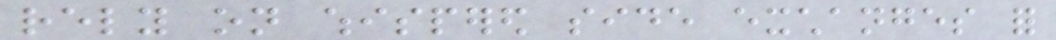rely on whispered side exchanges for
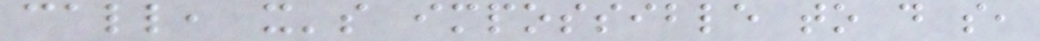call, it's impossible to do so,
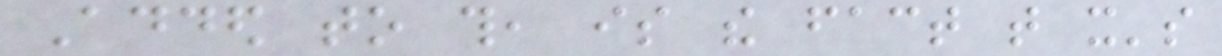Added to this, is the fact that it's
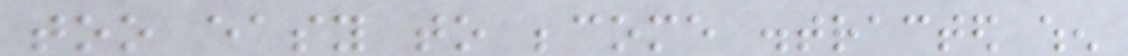too easy to become distracted when
